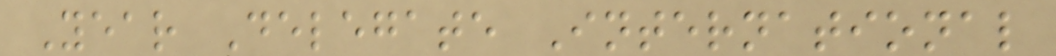Year Delegate International
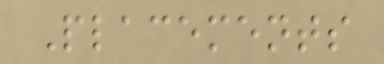Placements
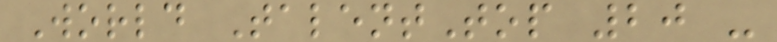World TalentTop 20 -
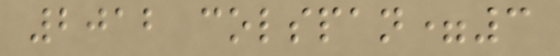2012 colspan=3
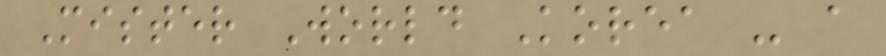Mister World Korea - a
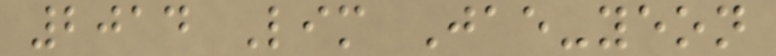2014 Lim Jae-yeon
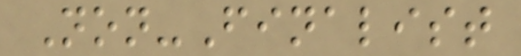Non-Finalist
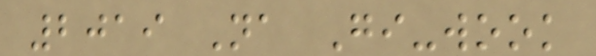2019 Na Gi-wook
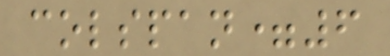colspan=6
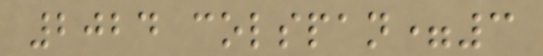2024 colspan=3
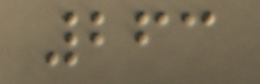263
